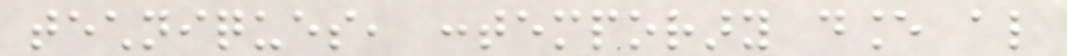techniques, contemporary dance also
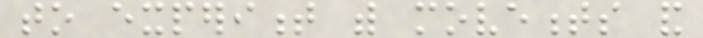to experiment with movements and
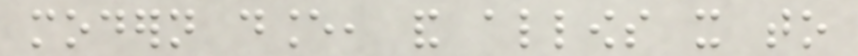modern dance, and allows it to
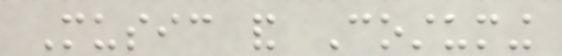Music and Costuming
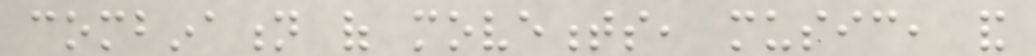combination of movements, music, and
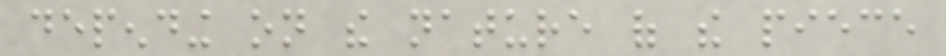depending on the nature of the piece
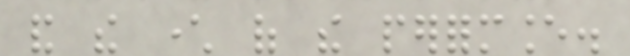and the character of the performance.
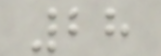28
